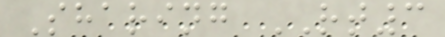Sharing RT3
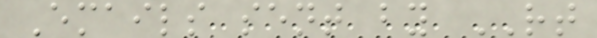Emails sent by RT
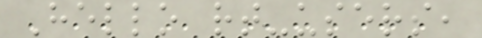Hello rt-users,
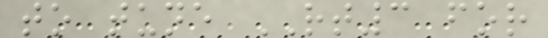to tune RT3 for
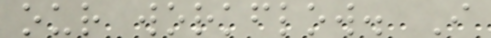our workflow. I
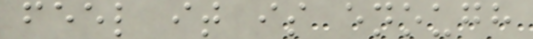feel it is enough
